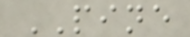PINE
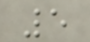5
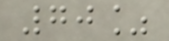70%
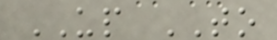UP TO
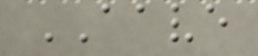AAVE
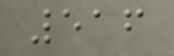516
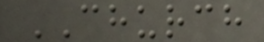CHURCH
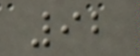92
